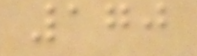170
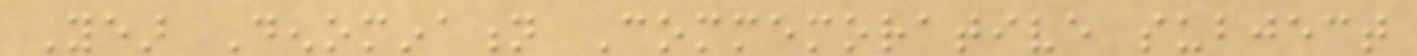Year Denomination Commemorative subject
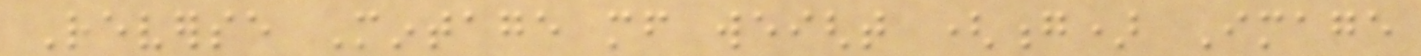Reverse Mintage mf weight (g) Image
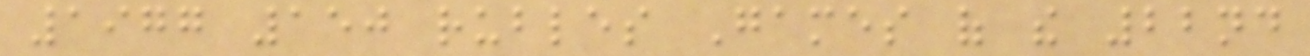1977 150 rubles Games of the 22nd
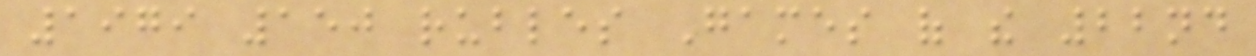1979 150 rubles Games of the 22nd
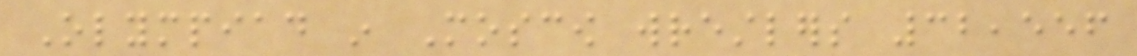Olympiad in Moscow wrestlers 32,556
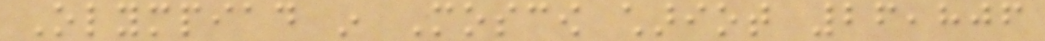Olympiad in Moscow chariot 26,806
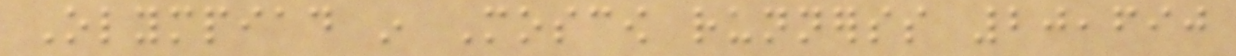Olympiad in Moscow runnerss 20,690
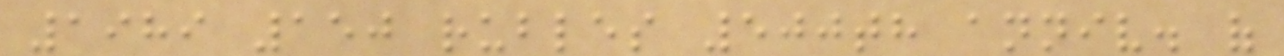1989 150 rubles 500th anniv. of
